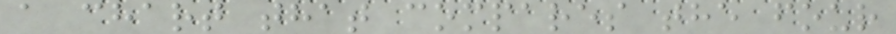a chart that compares the four
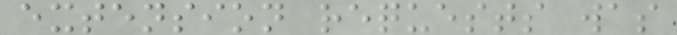extension requests was
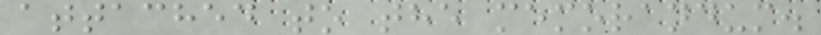attached to the memorandum.
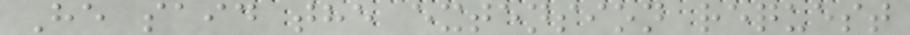He said the extension request
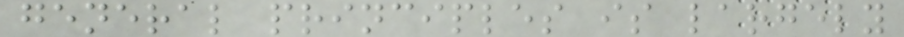general principles is largely
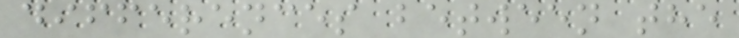differences between the
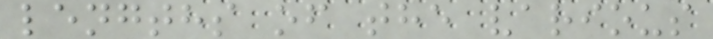lengths of the various
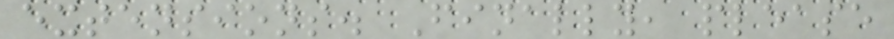extensions. Finally, please
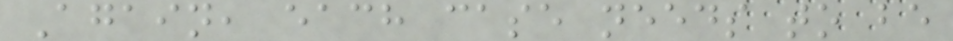Again, each case needs to be
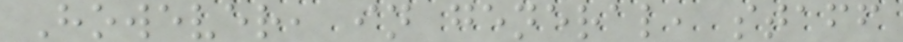However, in general, staff
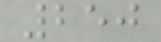250
